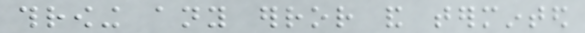throwing any error and terminted
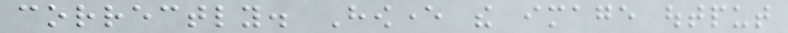correctly. However the image output
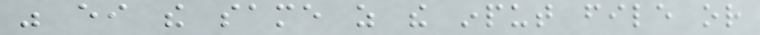was either the same as the input file or
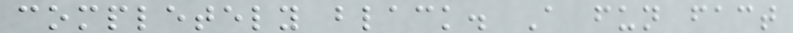completely black. A fun fact
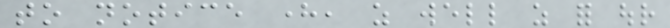to notice here, as well as for our
